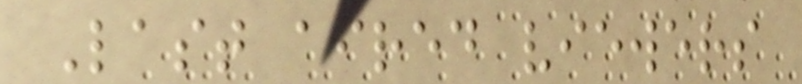Last aired viewers
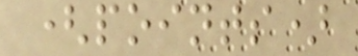(points)
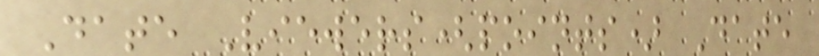Date Viewers(points) Date
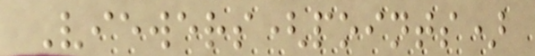Viewers(points)
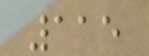115
